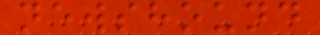newshound
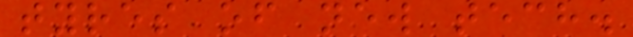tyres of new tech.
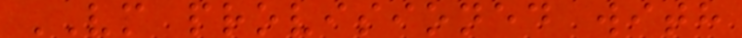VM provisioned with
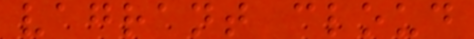vagrant cloud
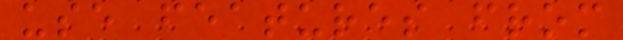use features from
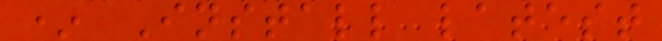* Install latest
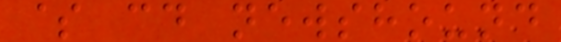$ cd newshound
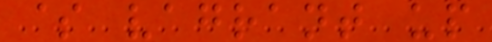$ vagrant up
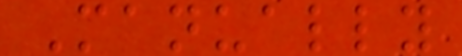Manually
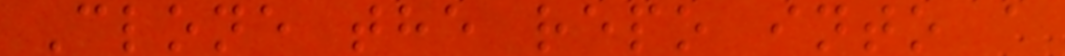Clone the repo into a
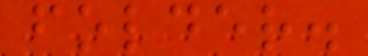folder.
